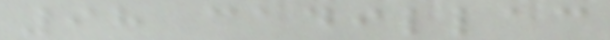98 cadillac
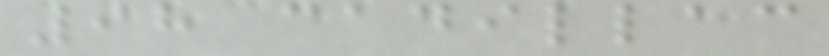98 cadillac
